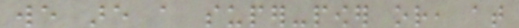we are a super-power or, at
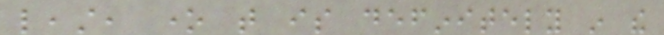least, one that is definitely in the
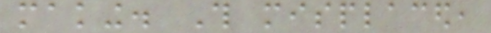making. This misplaced,
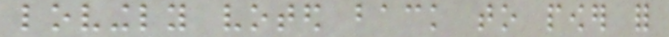lovingly voted back to power for
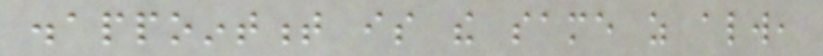disappointment is the same as always,
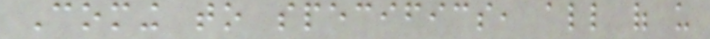Coming to specifics, all of us
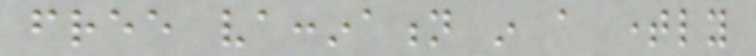free vaccination in a timely
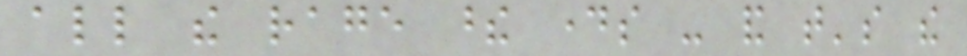all the rage these days - and that's the
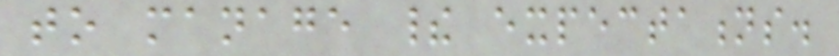to manage their expectations.
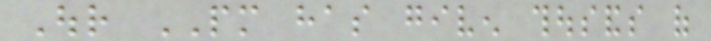Our PM has given thousands of
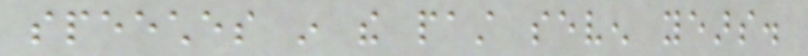speeches in the past seven years.
